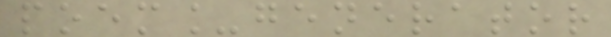poem_generator
